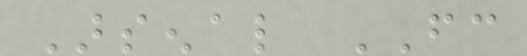Arsenal FC
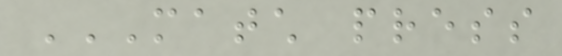MATCH PRESS
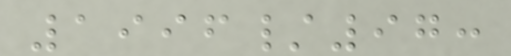1996/97:
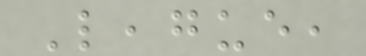League,
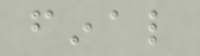final
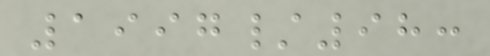1997/98:
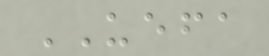UEFA
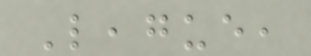League,
